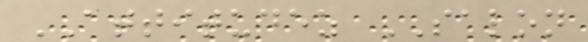ATTITUDEZ SALON
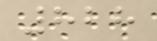828
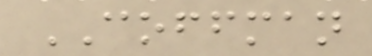COFFMAN
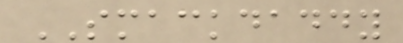SMACKDADDY
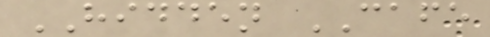HIDDEN CAFE
